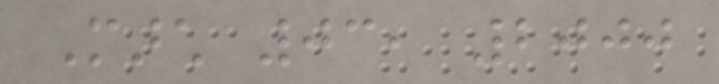March 03, 2000
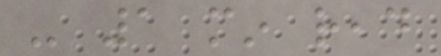- 1 min read
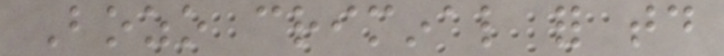Bozo criminal for today
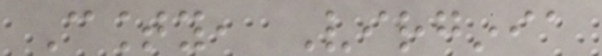County, Virginia
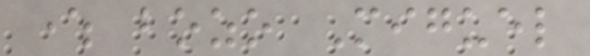where bozo Miguel
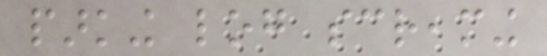parking log screaming
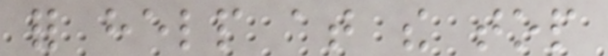for help at the top
